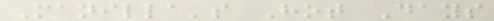Manilla's Hot Days
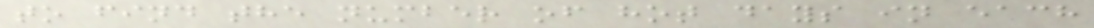to find the number of hot days in each
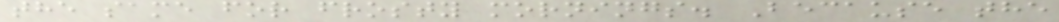the same for frosty mornings. Because the
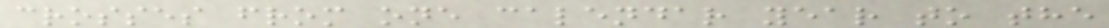crosses from one calendar year to the
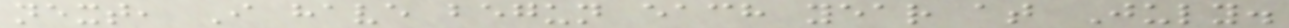next, I have begun each year at July.
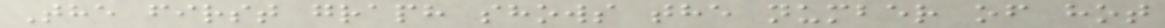The first graph shows the number of hot
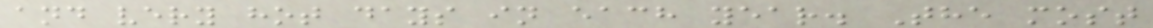and very hot days in each year. The most
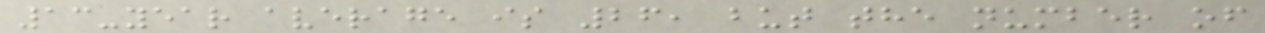13-year average is 26, but the number of
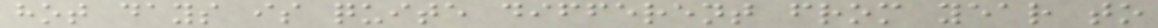hot days is quite different from year to
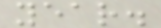year.
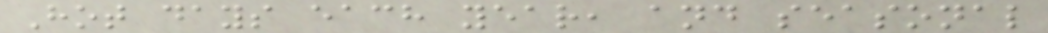Hot days each year, and seasonal
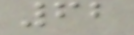62
